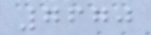7670
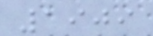1909
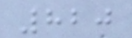820
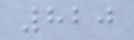820
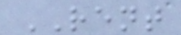RENT
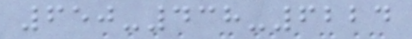650-438-6224
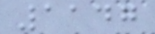1147
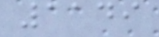1149
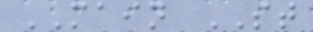MAIN ST
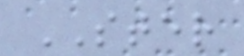STER
